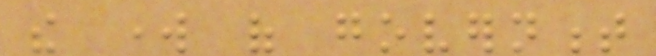the work of government
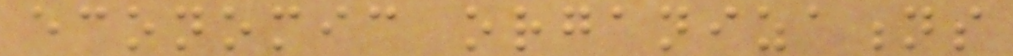economic organizations
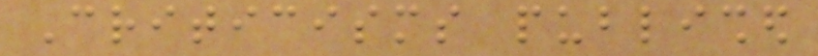Criticisms published
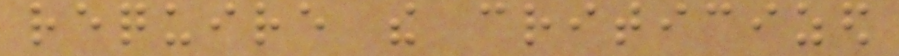require the criticized
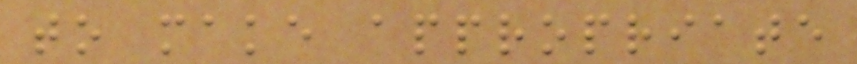to make appropriate
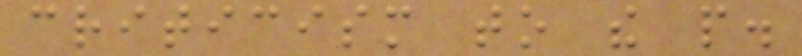criticism to the people.
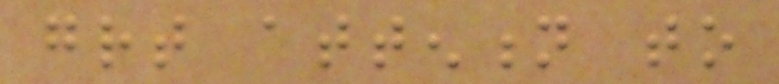great attention to
